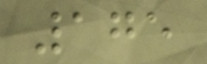175
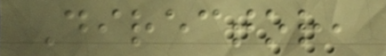Director,
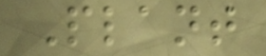Plant
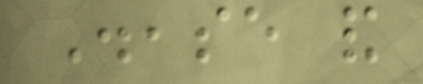Disease and
